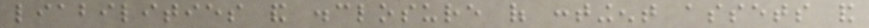liabilities and disclosure of contingent assets and
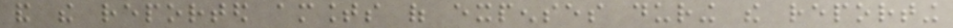and the reported amounts of expenses during the reporting
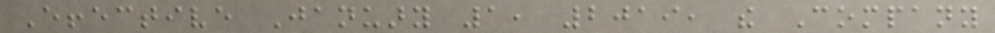Effective January 1, 2019, the Company
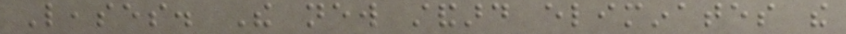Leases. The new standard eliminates the
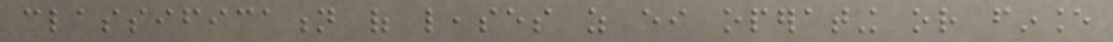classification of leases as either operating or finance
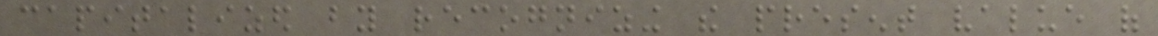capitalized by recognizing the present value of
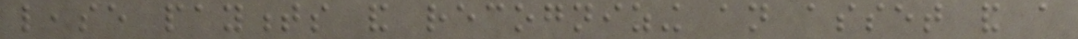lease payments and recognizing an asset and a
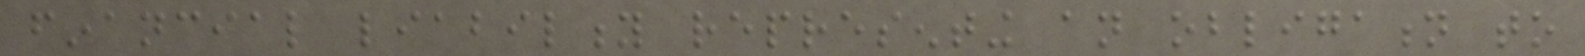financial liability representing an obligation to
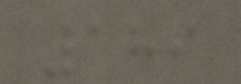189
